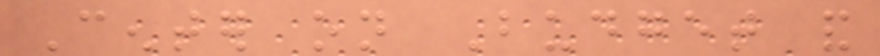Center on Budget and
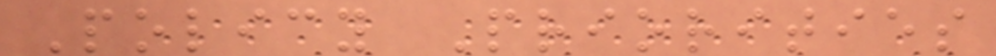Policy Priorities
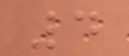4
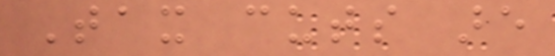Tax cuts are
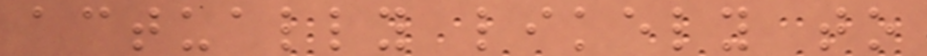actually likely to
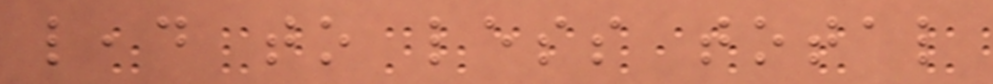lead to less total
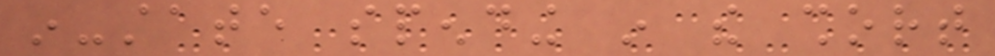in-state spending in the short
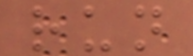run
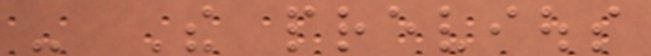- The previous
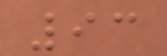93
